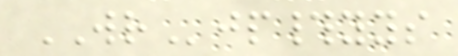WRjp#yys
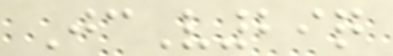JcV29q
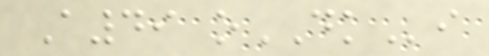A49 oDKi
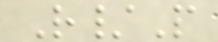R/P
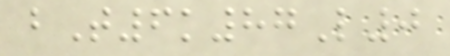bT6k87L0
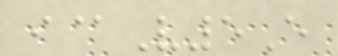i@V5E
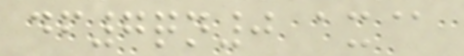df7qn0 ax@
